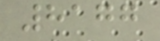8177
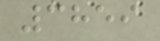3859
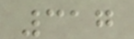317
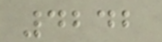4242
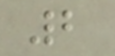2
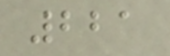221
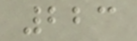223
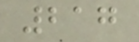217
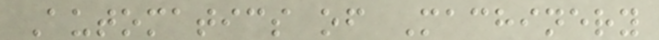Automatics of Machinery
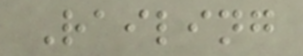Railing
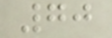70
